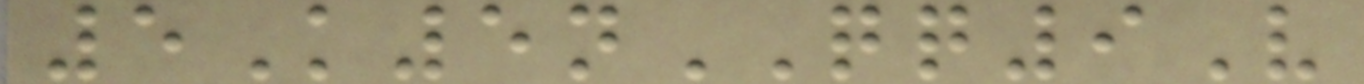5K5nQQ9V
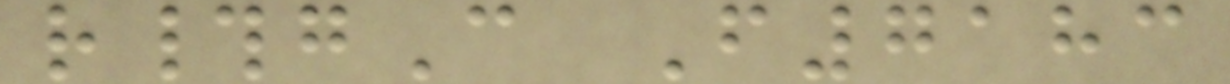r#gC F7183
